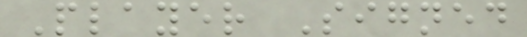Player Signed
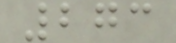273
